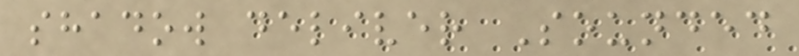shadow deliver Sounded
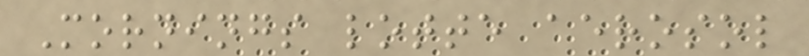Mornings lotte aerosol
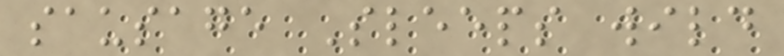sausage Sleeps wild
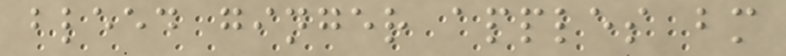bleed ginger apples bm
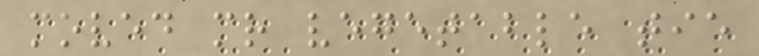moved mr vegetable tie
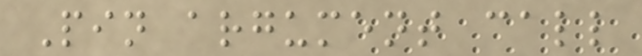Pin argument call
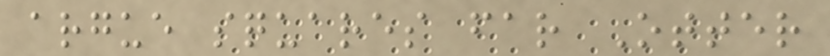argue squares far Otter
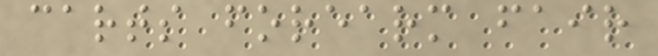carts forearm fair
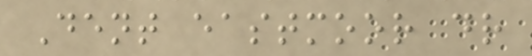Dent eastmoor dr
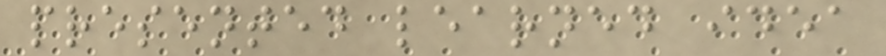presented learned idea
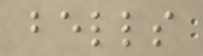bells
